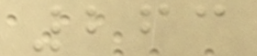263
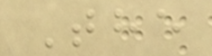The
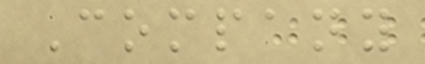Company
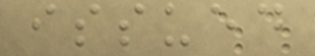issued
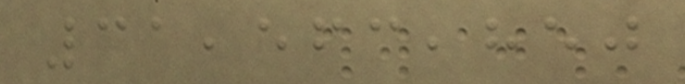31,563,850
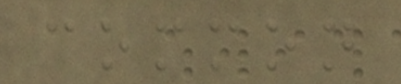common
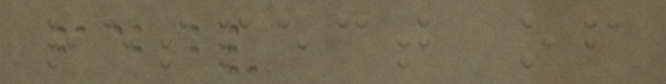respect of
